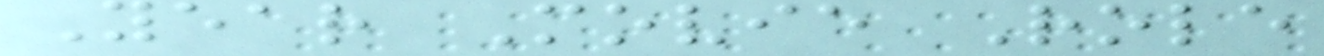Year Movie Role
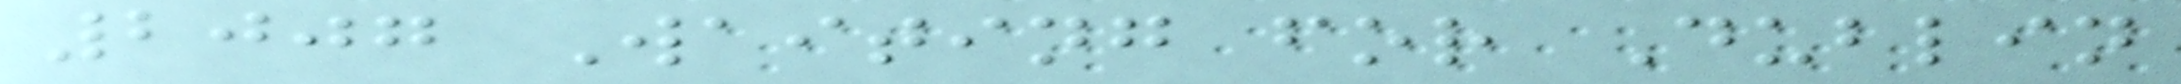2007 Waiting for Dublin
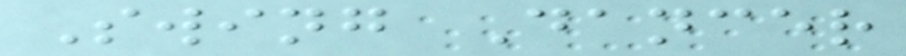Swing Dancer
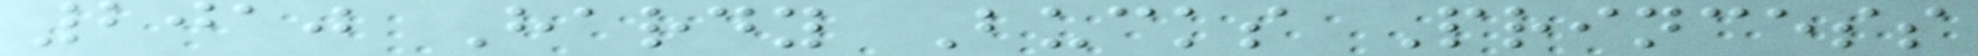2010 Hardy Bucks Princess
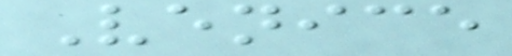Venice
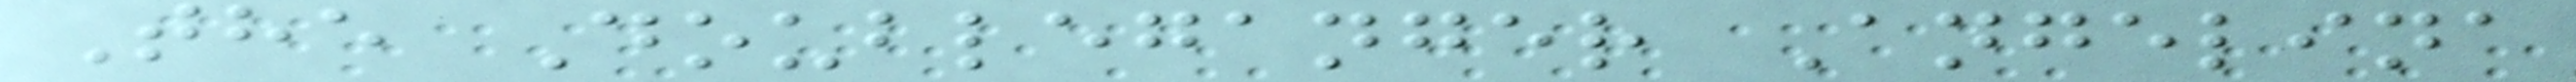The Doubleganger Angelina
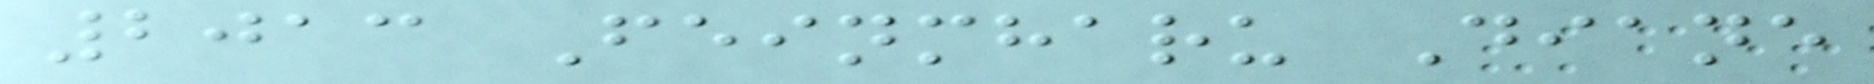2013 Feinmharu Diane
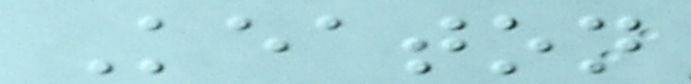Keaton
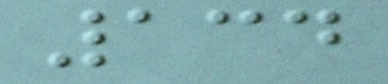134
